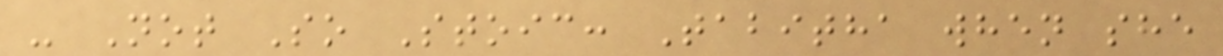- Not So Stoic: Tabitha when she
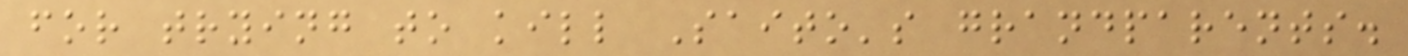for trying to kill Saito's grandparents.
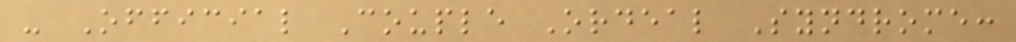- Official Couple Ordeal Syndrome:
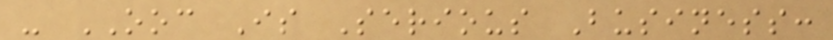- OOC Is Serious Business:
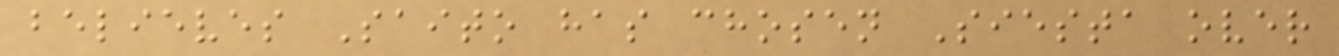believes Saito has chosen Siesta over
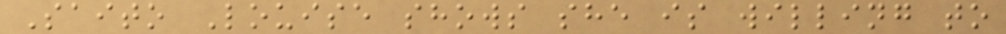Saito Louise shows she is willing to
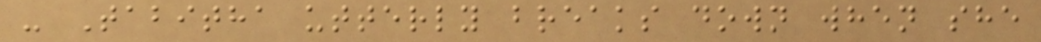- Tabitha utterly breaks down when she
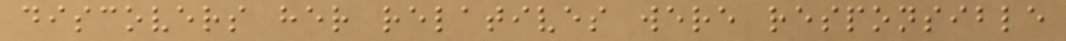discovers her relatives were responsible
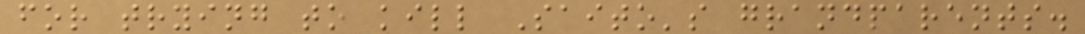for trying to kill Saito's grandparents.
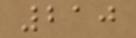210
